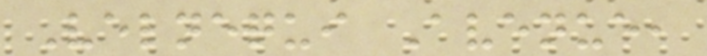Velnequi Avenue,
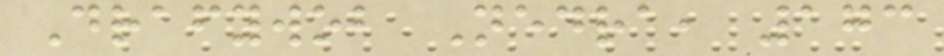Drafywob Nedra, 173
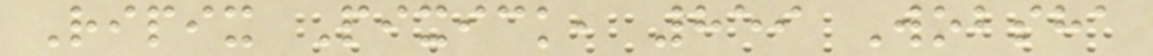Ripix Pixick, 859 Wobsha
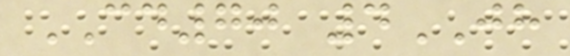CD70 4JH
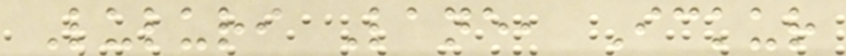Luluri Lane, Ickur
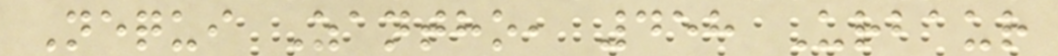Nequi Zantho, 458 Urbaur
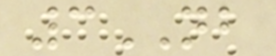3NB
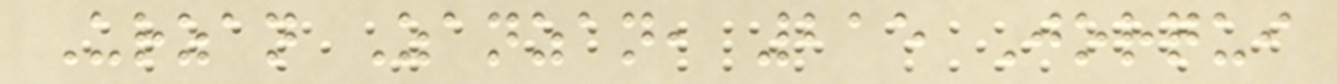Urzan Zanzan, 215 Jorqui
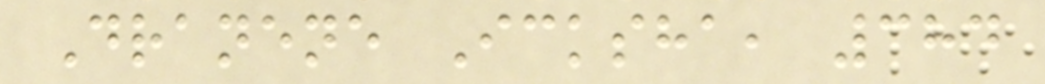Dranene Icksha, 384
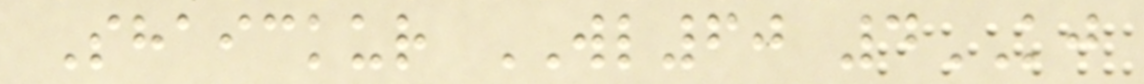Shaickur WL60 4KJ
